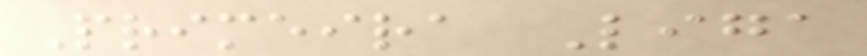Primeira Liga
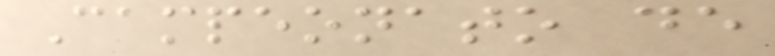Campeonato de
